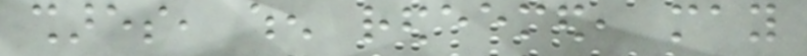shares, when redeemed, may
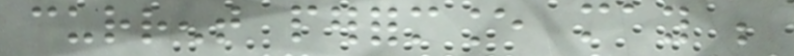current performance may be
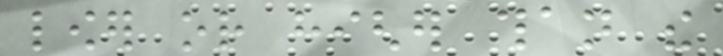lower or higher than the
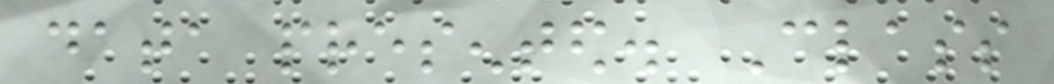data presented. Class
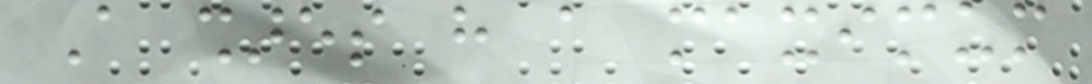A shares have a maximum
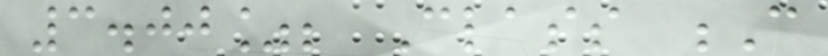3.00%; Class C
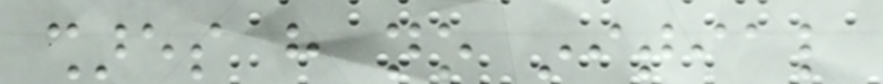shares have no initial
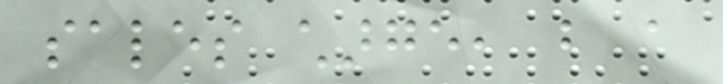sales charge, but a
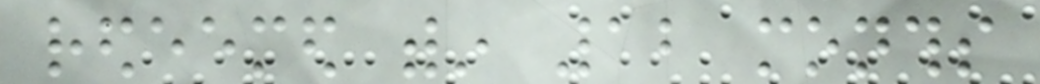redeemed within 12 months
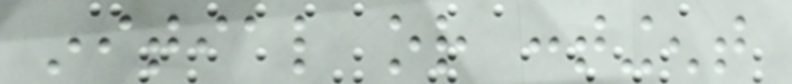initial or contingent
